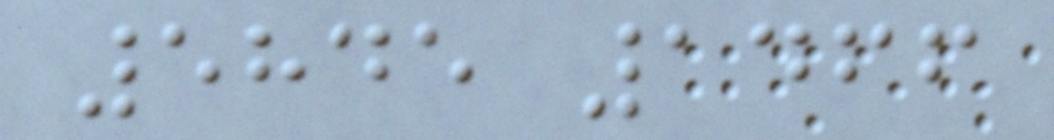5845 1466
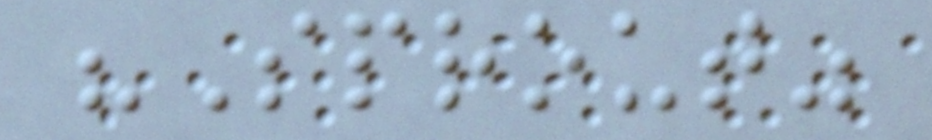"Sprout"
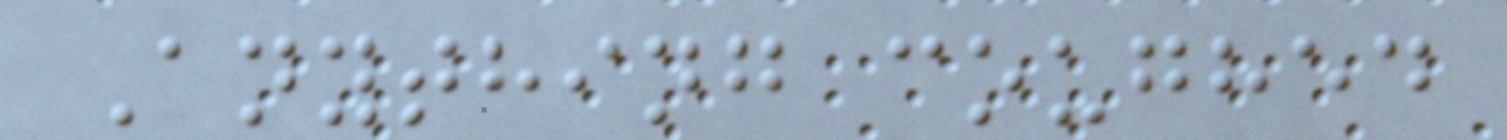Anything coughed
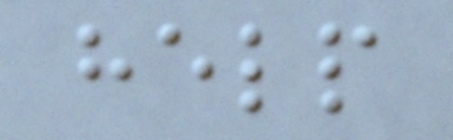help
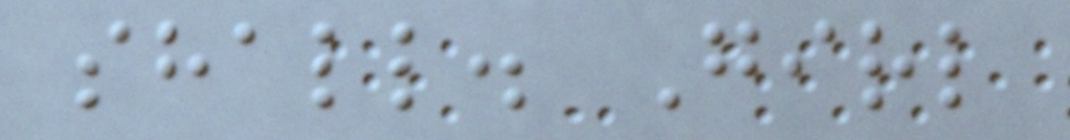shall. Girl
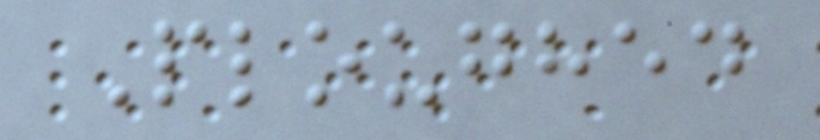Ploughed
